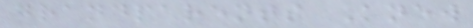grandparents Knew
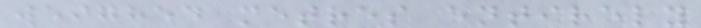weighed metres entirely
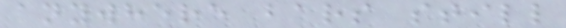anywhere bars still
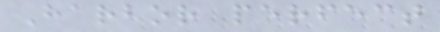Harbor perfect
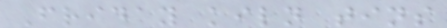Friday kiln tins
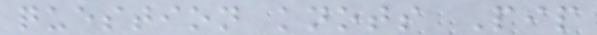question knots Pip
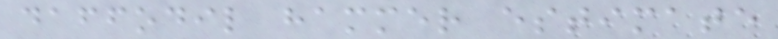daffodil hammer estimate
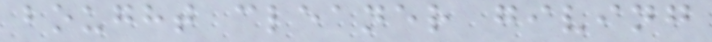bought cleaner giving
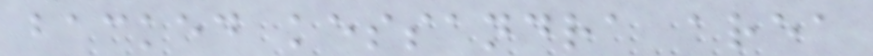backed kessandra area
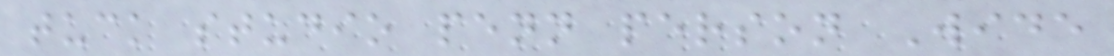tuck studio penn person Wide
